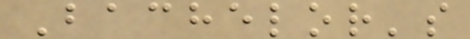Bachelor's
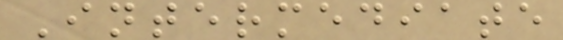Intermediate
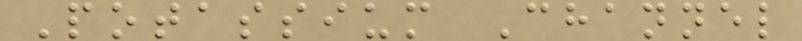Potassium Channel
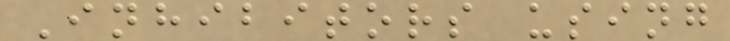Inhibitors using
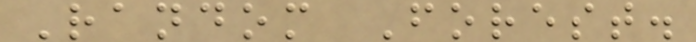Random Forest.
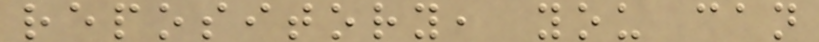repository, you can
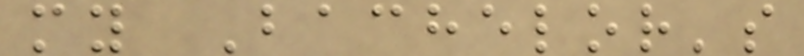my Bachelor's
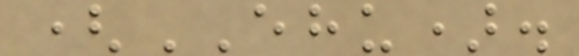(EHU).
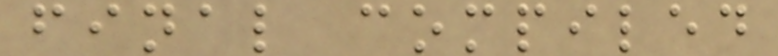final compiled
